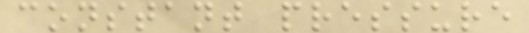constant pressure
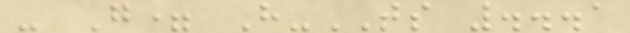- G= H-TS ...1
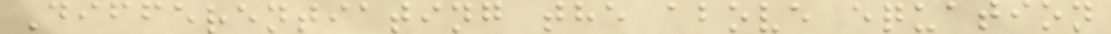Differentiating the above equation
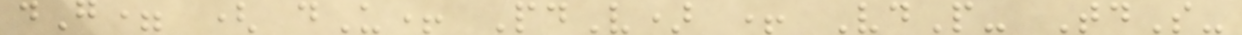dG= ( dU+ PdV) + VdP- TdS-
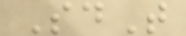SdT
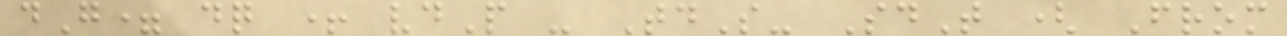dG= dq + vdP - TdS- SdT ( From
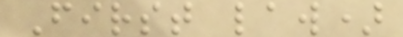First law)
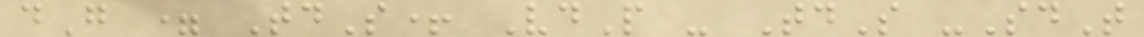dG = TdS+ VdP - TdS -SdT
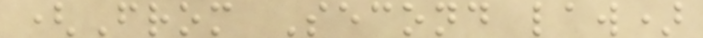(From Second law)
